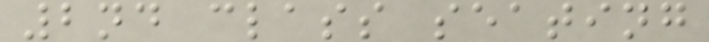2nd class seating
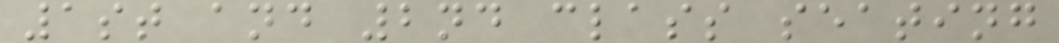1st and 2nd class seating
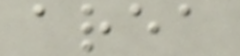area
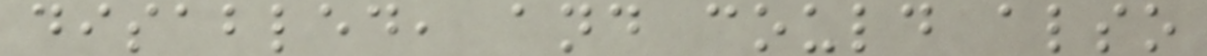disabled, and could also
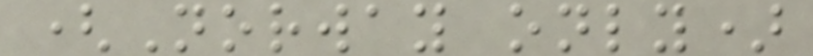(Norway only)
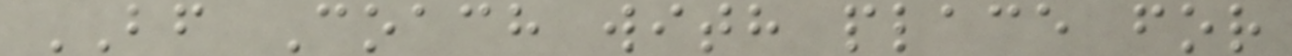BF Coach with place for
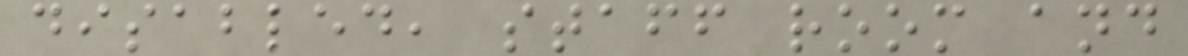disabled, staff room and
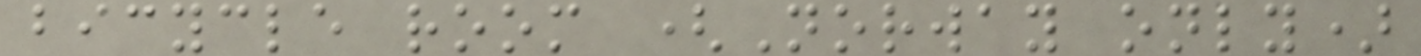bicycle room (Norway only)
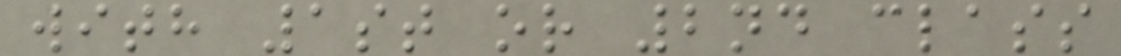with 1st or 2nd class
